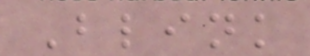Blink
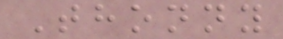Thonny
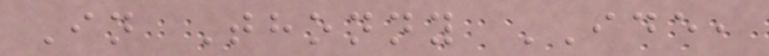In Thonny IDE,
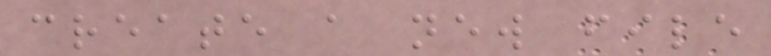create a new file
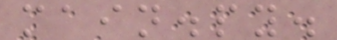main.py.
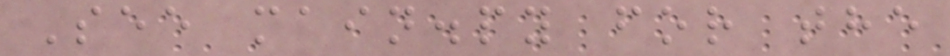See main.py for the
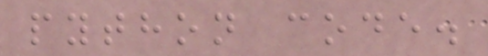python code.
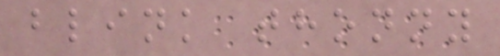blink thonny
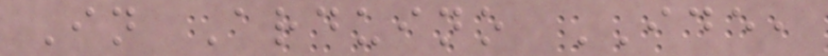In Arduino IDE,
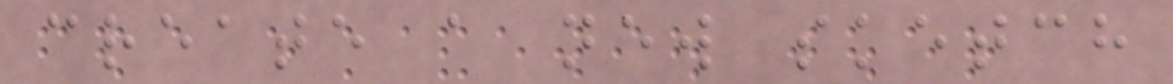create a new sketch
